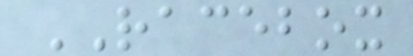RACEBOX
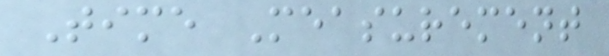Time Measurement
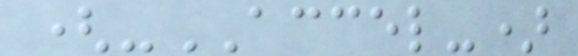(-ACCEL-)
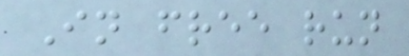In free run
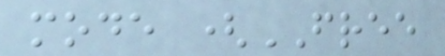mode (FREE
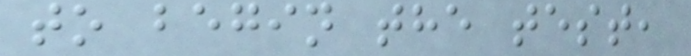to begin the test,
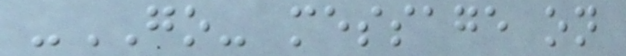-GO- message on
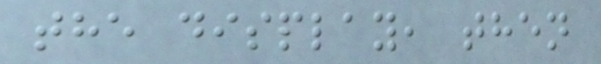the display, then
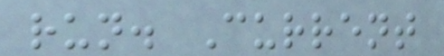run. Current
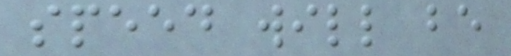speed will be
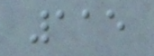115
